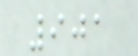901
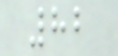82
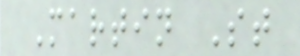Martin St
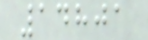14801
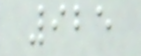925
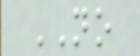NO
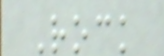Rock
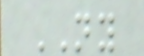NY
